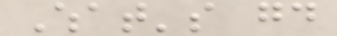What's good
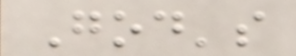God's
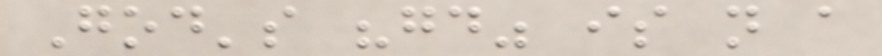God's "good" is not a
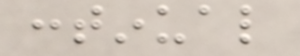continual
